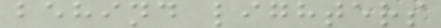behind lighters
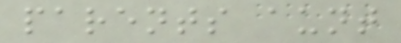parents aunt
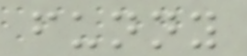funny
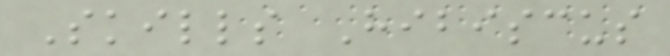Skills Hibiscus
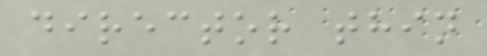director thin
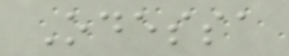Odessa
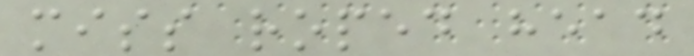miss roped head
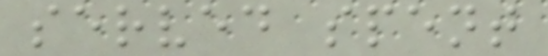served spent
